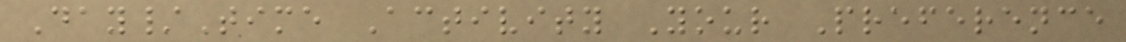Day/Time Activity Your Preference
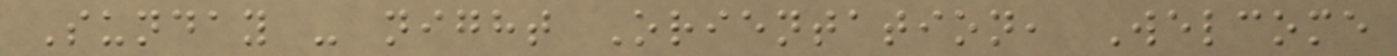Sunday - night Orientation, Welcome
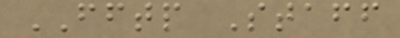FFTP Staff
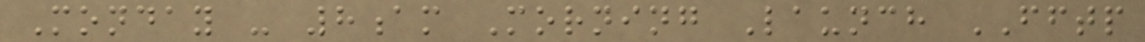Monday - 8am Morning Launch FFTP
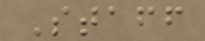Staff
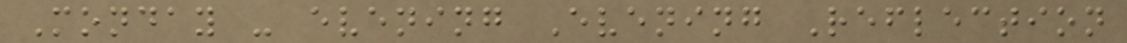Monday - evening Evening Reflection
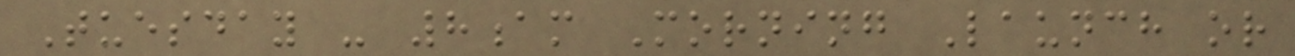Tuesday - 8am Morning Launch or
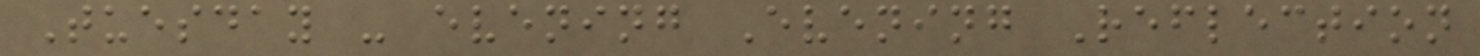Tuesday - evening Evening Reflection
